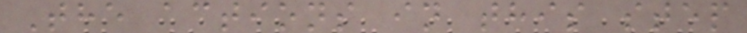The actions in this step
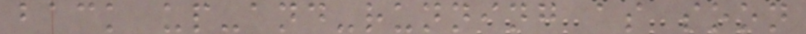back up-and-running as soon
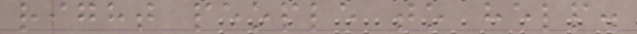right people to help.
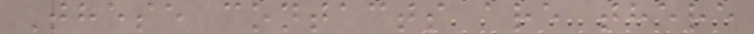These contacts are there
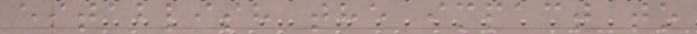establish the impact to
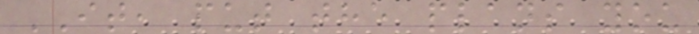IT, put the plans you
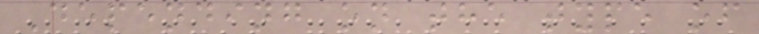Depending on the type of
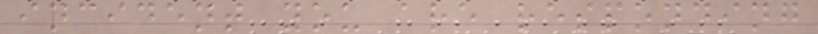incident you are responding
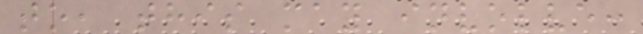to, this may involve:
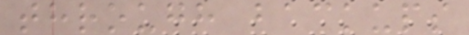through backups
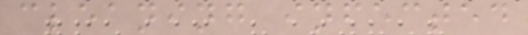cleaning infected
